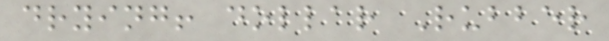drying! dollar Rubber
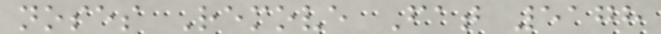noses Remove Fat 5178
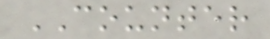COUNTER
